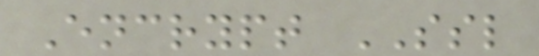Encrypt SSL
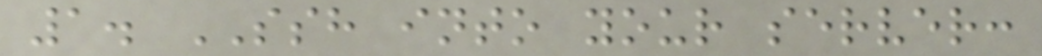1. SSH into your server:
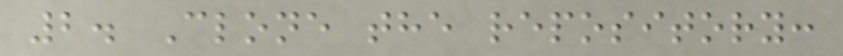2. Clone the repository:
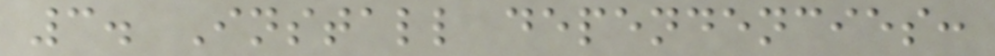3. Install dependencies:
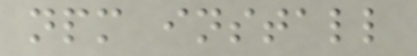npm install
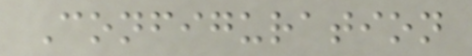Configuration
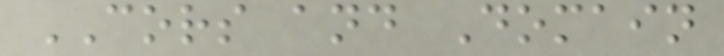CORS and Domain
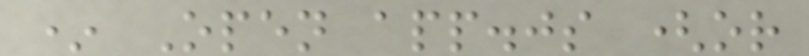* Open app.js (or
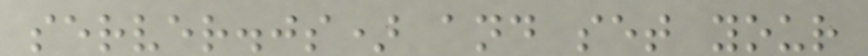server.js) and set your
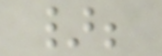};
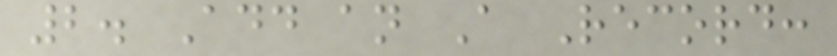2. Add an A Record:
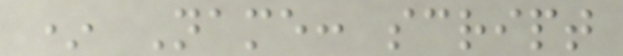* Name: script
